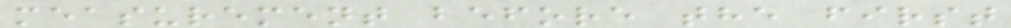measurement before the first
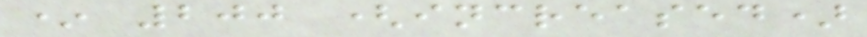* 200 (increased)
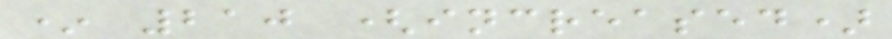* 210 (increased)
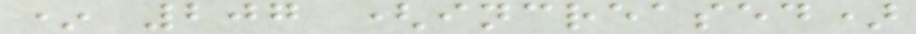* 207 (increased)
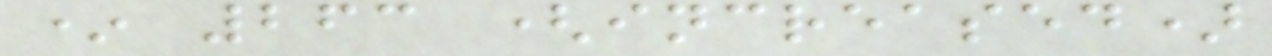* 263 (increased)
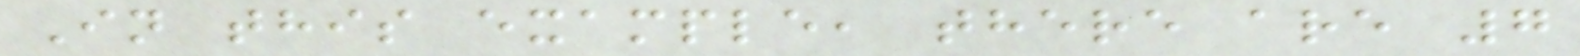In this example, there are 7
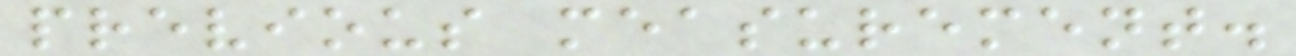previous measurement.
